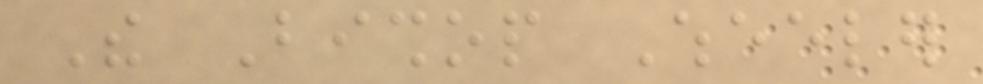The Bishop Wheeler
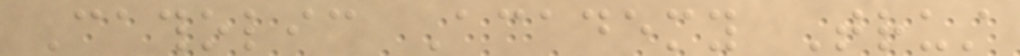Catholic Academy Trust
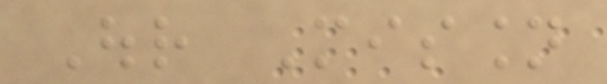Our Mission
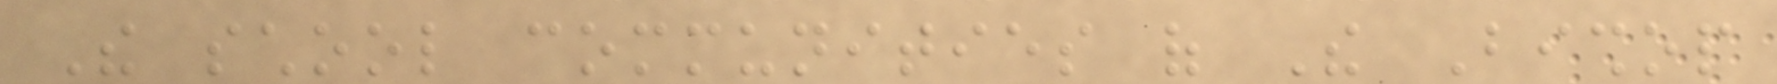The school communities of The Bishop
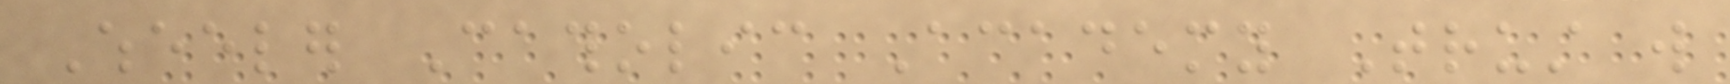Wheeler Catholic Academy Trust will
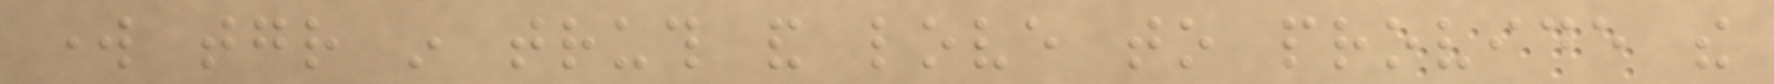work together in truth and love to provide the
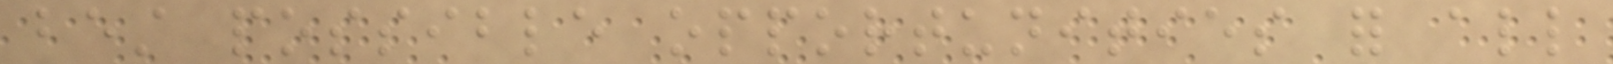best possible opportunities for all
